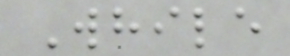While
